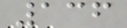136
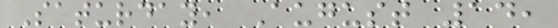Saturday, August 14,
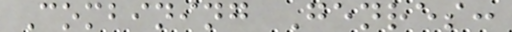Combining Genres:
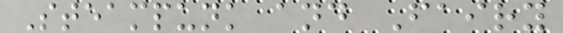Steampunk and Fairy
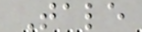Tale
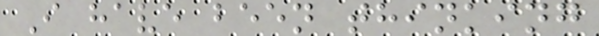I have been thinking
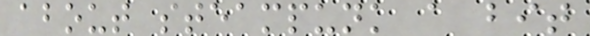about steampunk a bit
